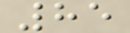85
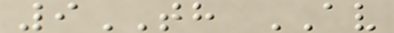9TH AV
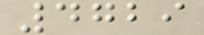4729
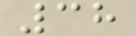38
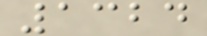1324
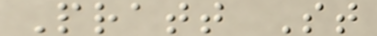Pratt St
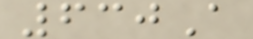630A
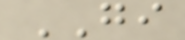GI
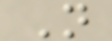N
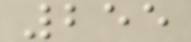255
